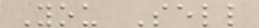You Sell
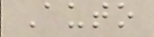Auto
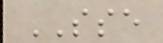SSE
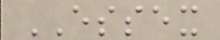ESSEX
